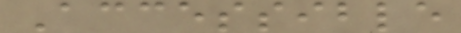Accessible
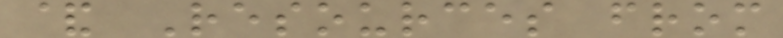& Resources from
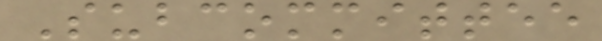Subcommittee
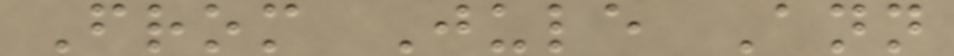From Jule Ann
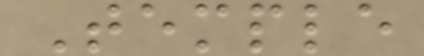Temple
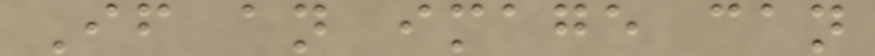If an image can
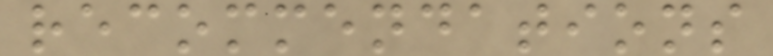recommendations
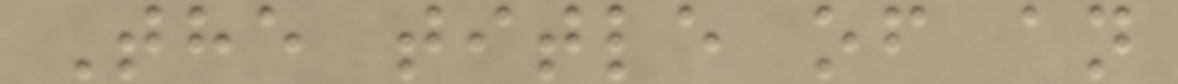The title of an
